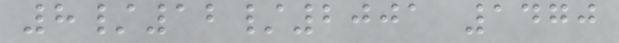8/12/2001 1470
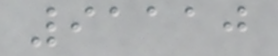91110
